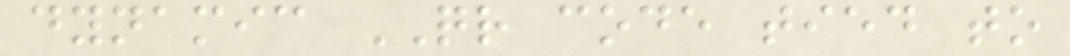dynamic QR code tied to
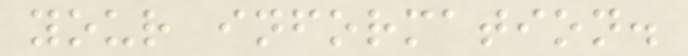your information.
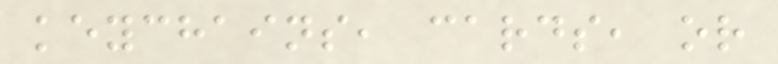keychains, cards, or
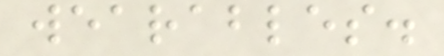wearables.
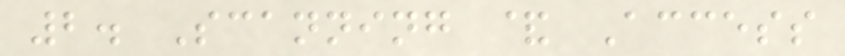2. Scanning & Access
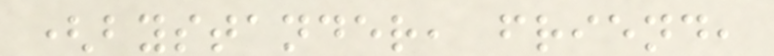(bystander, friend,
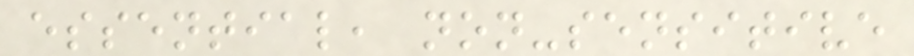essential, non-sensitive
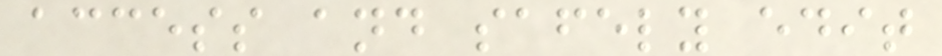access and safely edit
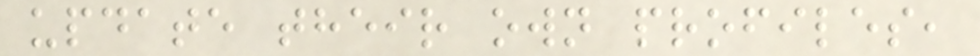update their own profiles,
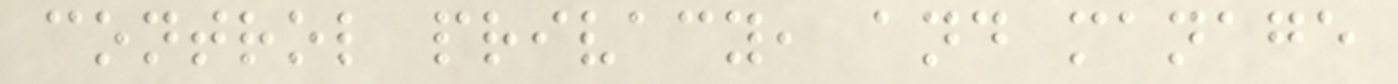control privacy, and manage
